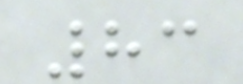83
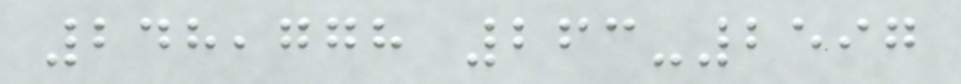248,778 263-2597
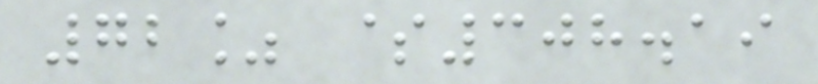72% $308.19
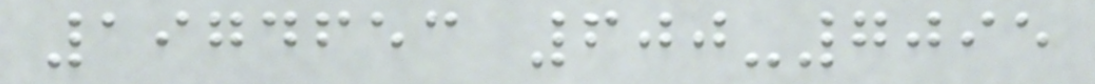1974653 600-7095
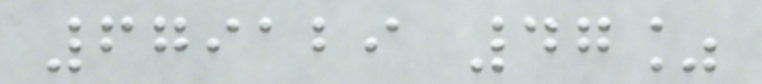679129 47%
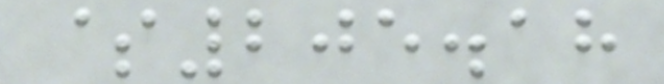$205.18
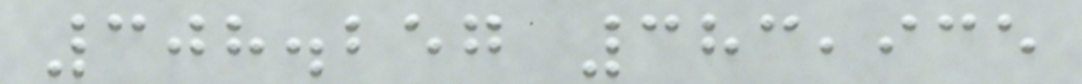308.257 383,935
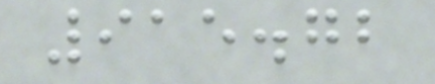915.72
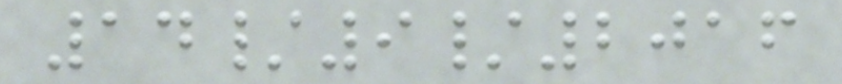14/9/2016
